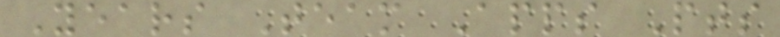Years Team Apps Pts
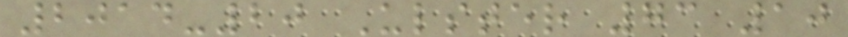2014-20 Ulster 73 10
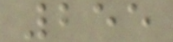255
